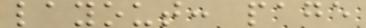layout: page
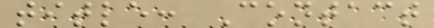title: Contact
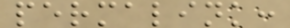permalink:
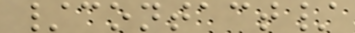/contact/
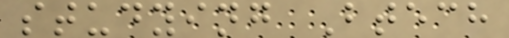studying Btech
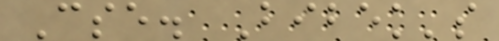Cse. Bibek's
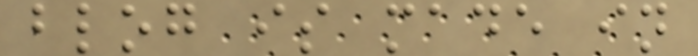blog is made in
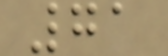71
